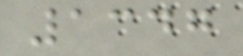1347
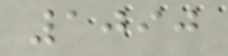1090
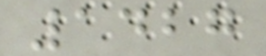1427
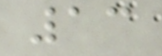13
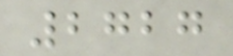2727
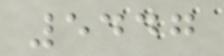5447
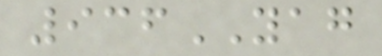936YAG
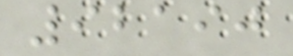92190
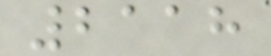2118
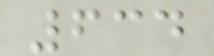634
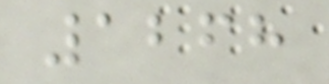1268
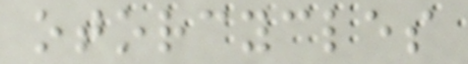otorcycles
